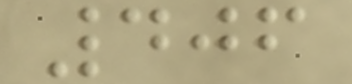406
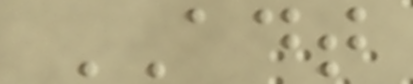ADT
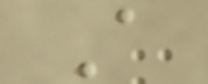A
